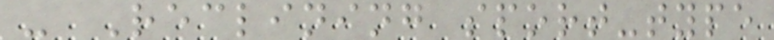- Reclining sport-type
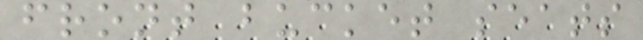front bucket seats
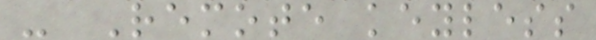- Remote keyless
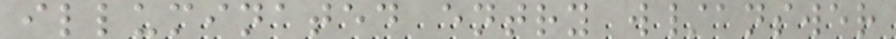illuminated entry w/answer
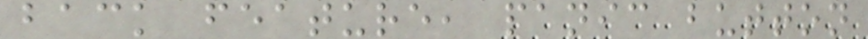back feature, panic button
